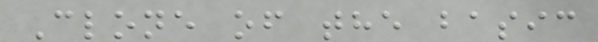Clone of the basic
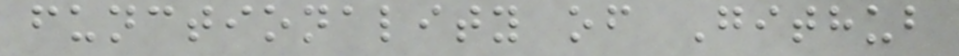functionality of Github
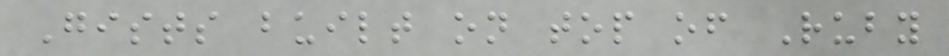Gists built on top of Ruby
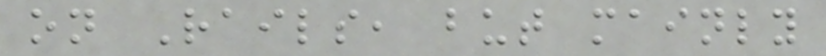on Rails, but mainly
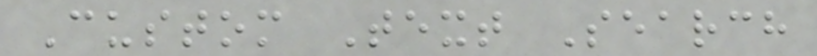Custom Text Search
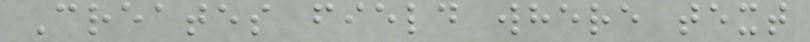Creates field where text
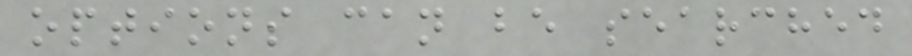options can be searched
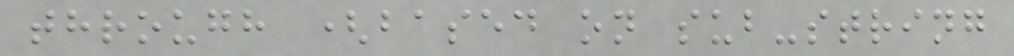through (based on sub-string
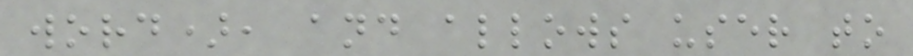word), and allows user to
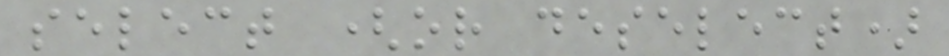select (or deselect)
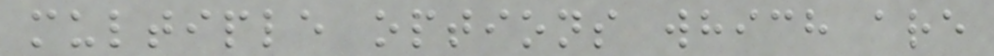multiple options which are
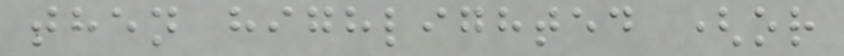then highlighted (or
